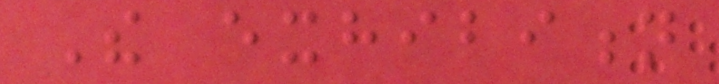The exhibition
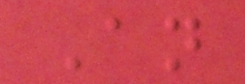An
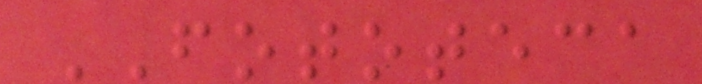FOTOTECA
